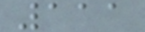111
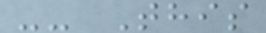-- This
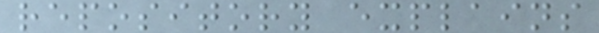repository explains
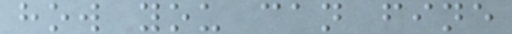how you can fine
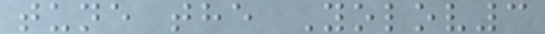tune the Yolov3
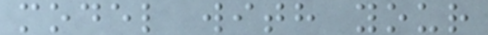model with your
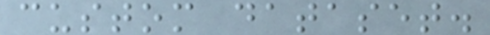custom dataset.
